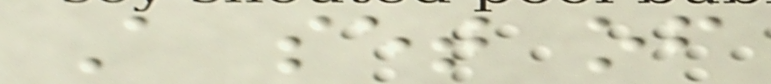A set of
